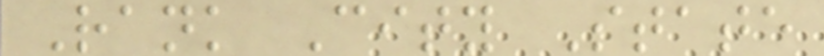Rank City State
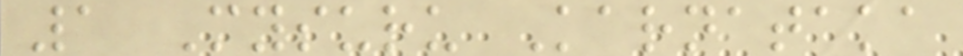1 Mysuru Karnataka
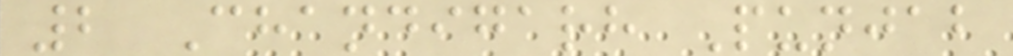2 Chandigarh Punjab
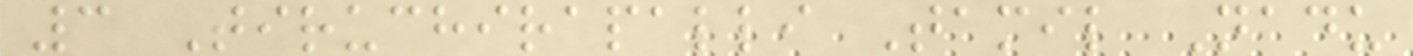3 Tiruchirapalli Tamil Nadu
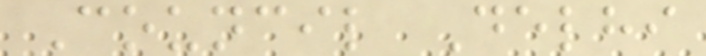Council Delhi
